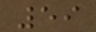59
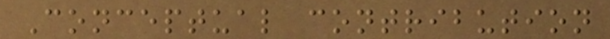Conceptual contribution
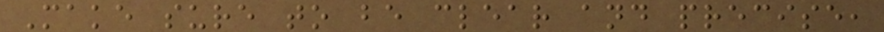Make sure to be clear and precise,
